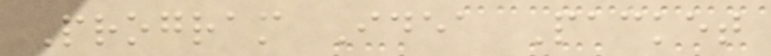Program Idea Packet
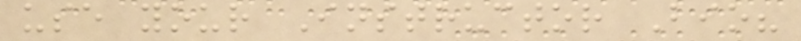use your Instructor Bio?
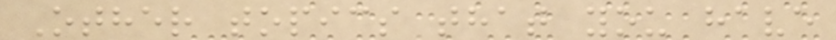Other topics that you have
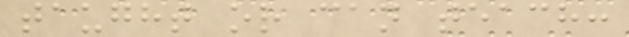taught or can teach:
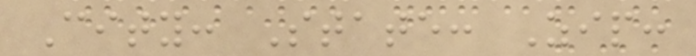City: State: Zip:
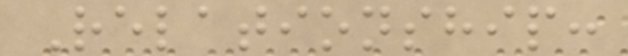Relationship:
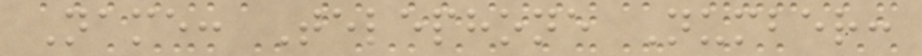Name: Telephone Number:
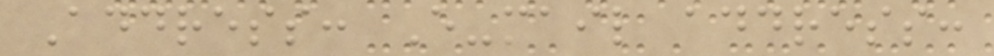Address: E-mail address:
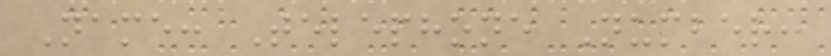Name: Telephone Number:
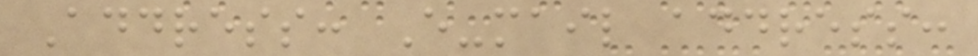Address: E-mail address:
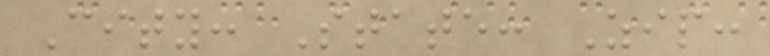City: State: Zip:
